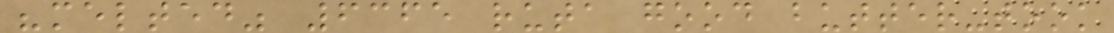"melted" 6365 ruta good butter-took
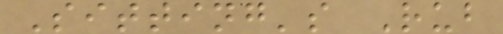Sitting's Rub
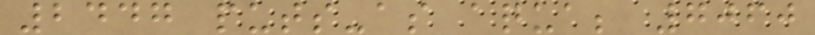2447 puts-as aqua; 7060
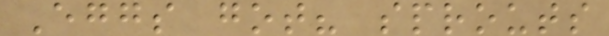Eggs got? sprouts
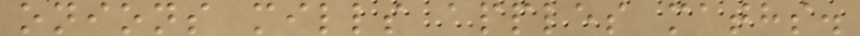onions mills apples maths.
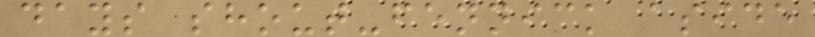days shout-fennick aside
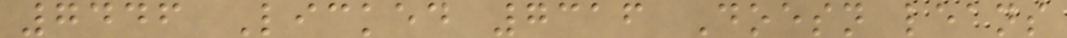7446 Licked 7316 Doesn leans
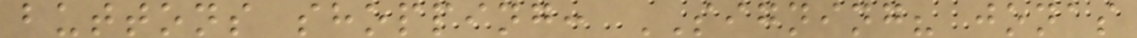buttons shopping: SIGNING? jonas
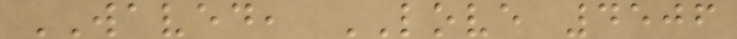WAVED, LOVE 4506
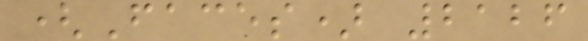(Faces) 2126
